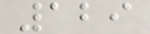129
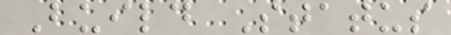Build Status
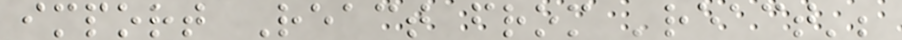import React from 'react';
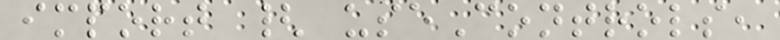import { useControls,
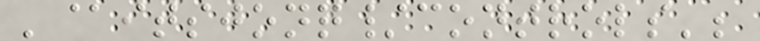'@itsjonq/controls';
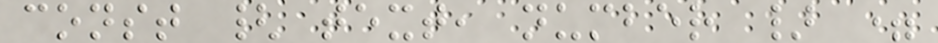const { text, number } =
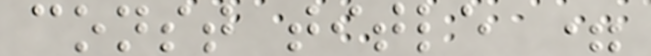const title =
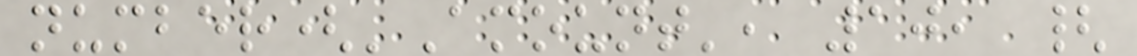number('Amount', 10, {
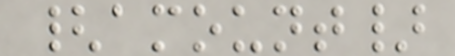{amount}
